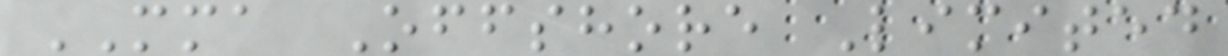MMA Offshore Limited
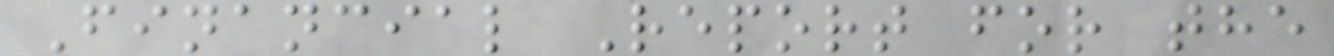Financial Report for the
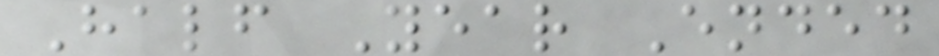Half Year Ended
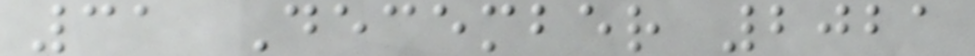31 December 2021
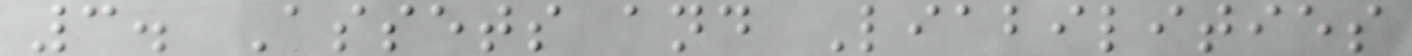3. Assets and Liabilities
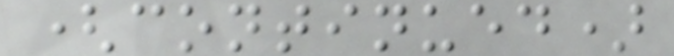(continued)
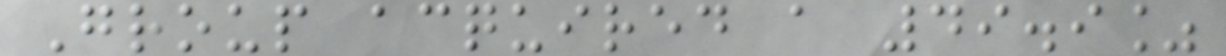Group acquired a 49.9%
